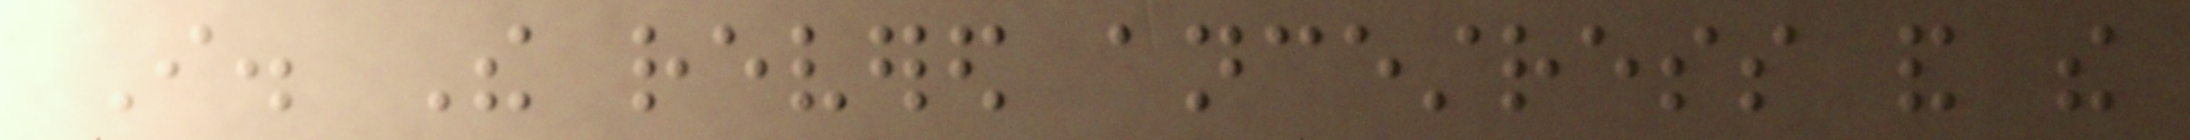I. The revered ancestress and the
